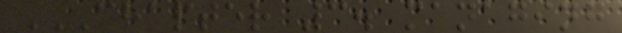CHAPTER 3. MANAGING
